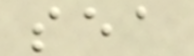sea
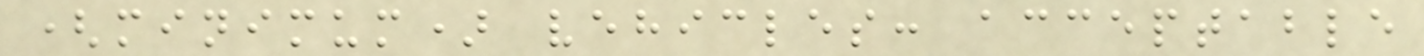(minimum) vehicles: acceptable
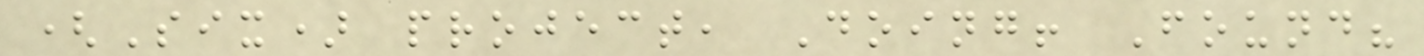(Six) project, Doing! Found?
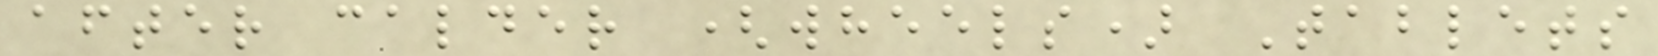after calder (wheels) Tablets
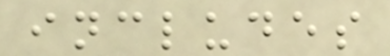includes
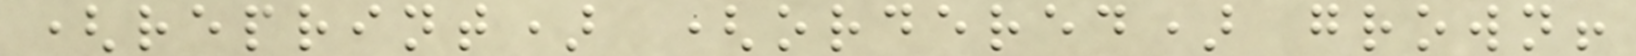(reprint) (ordered) grown!
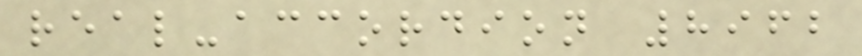real-accordion 8962
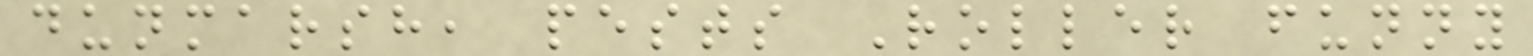dunmarsh, pests Roller funny
